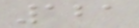121
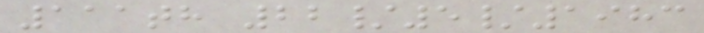111th 22/5/1983
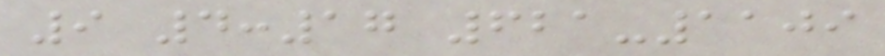9 4:17 621-1109
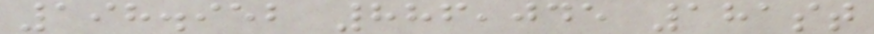198.952 886,045 181st
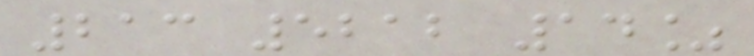213 5212 14%
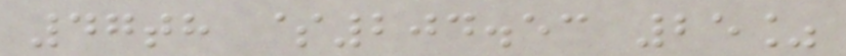47th $204.53 25%
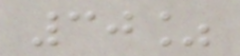30%
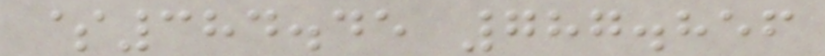$384.45 787.856
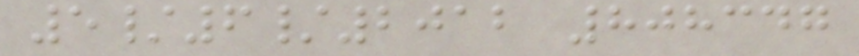5/6/2012 808347
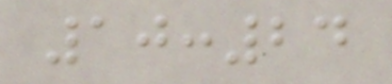10:24
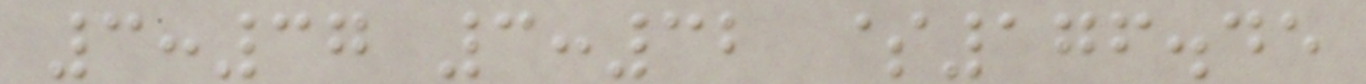3:37 3:32 $176.45
